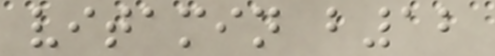vitamin b12
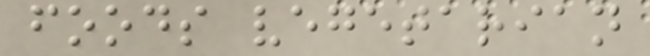foods vegetarian
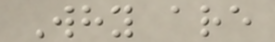Why are
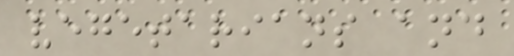vegetarians and
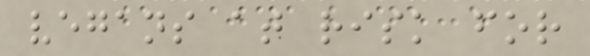vegans at risk for
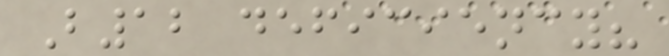B12 deficiency?
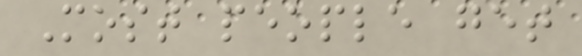Most people get
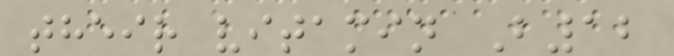their vitamin B12
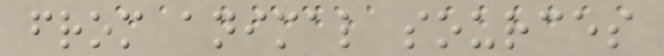from animal sources
